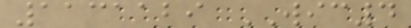1131129 WIC4
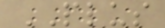PLUS
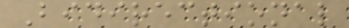Bidirectional
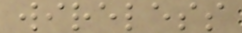wireless
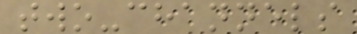two-channels
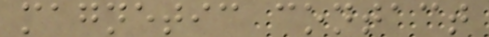magnetic contact
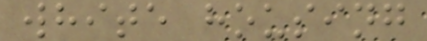white housing
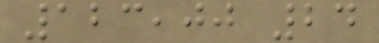123,00 24
